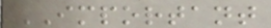IMPORTANT
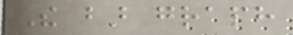The bar graph
